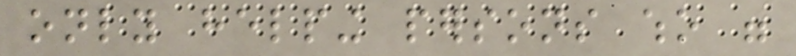only helping persons who were
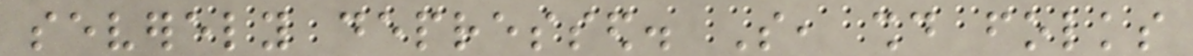severely depressed. So, should folks
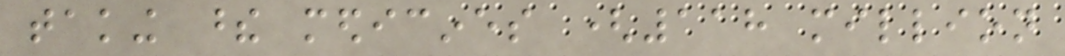taking these medicines (118 million
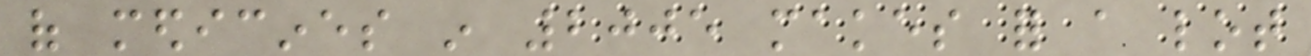of medicines in 2005 makes for a lot
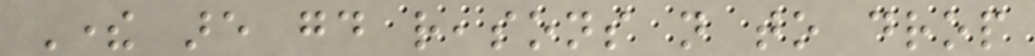There are good reasons not to drop
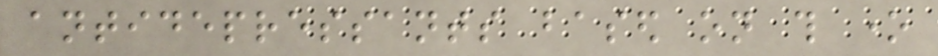antidepressants based on this one
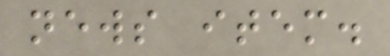news item.
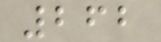262
